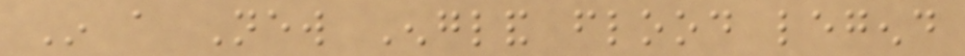In a New England flood legend
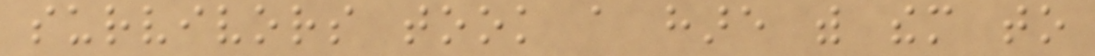survivors took a hare with them to
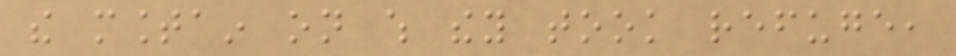the mountain on which they took refuge,
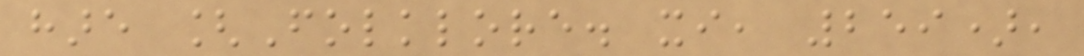hare [Folklore. xi, 259),
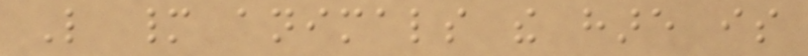Like many animals the hare is
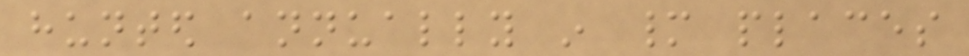hunted annually in many places
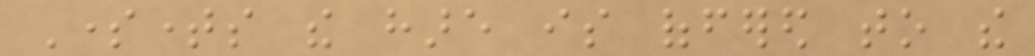Sometimes the hare is offered to the
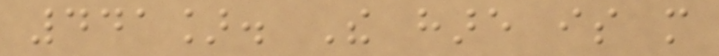441]. The hare is more
